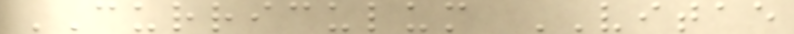CURRICULUM VITAE
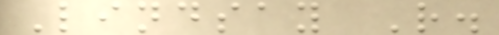Lindsay R.
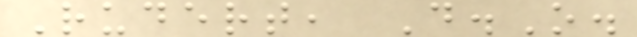Rudert, D.O.
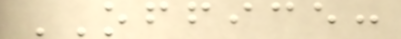OFFICE:
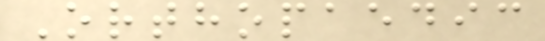Orthopaedic
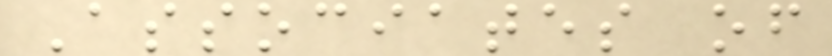Associates of
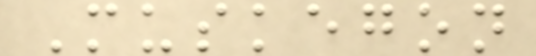Muskegon
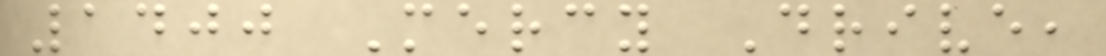1400 Mercy Drive,
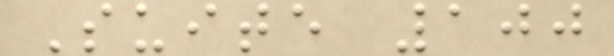Suite 100
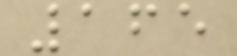165
